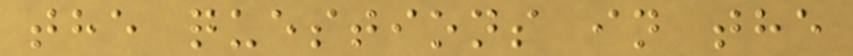the questions in the
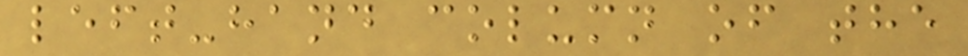left-hand column of the
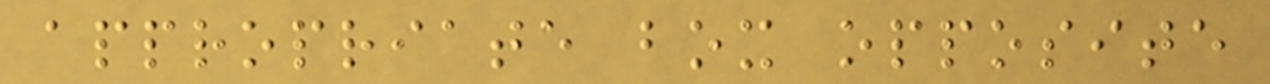appropriate box opposite
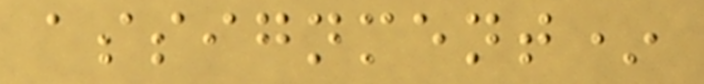assignment*
